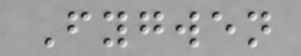Fygwen
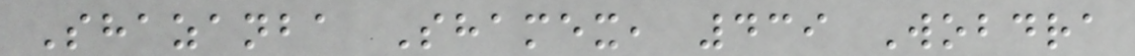Shazanba Shamex, 439 Wobdra
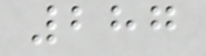287
